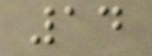14
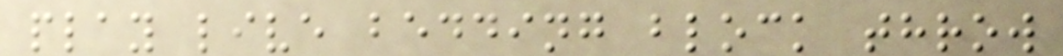play live bedding block throw
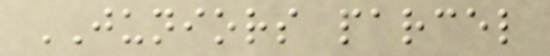JUNIORS parcel
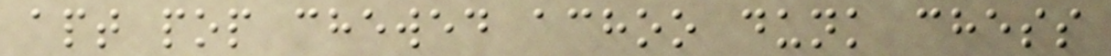apt pop chewed achoo dunk chess
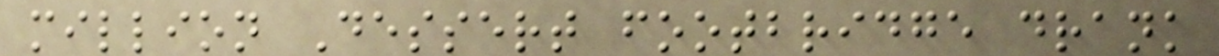million Dessert footbridge drank
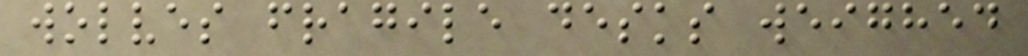wolves fragile desks weighed
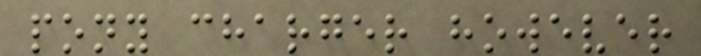pony charger however
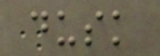dusk
